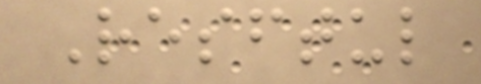Resftul
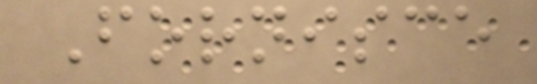Fornisce
